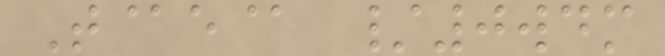T@e@ /0wdm
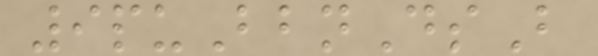9puBbnDsB
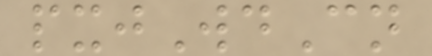pxjWdCn
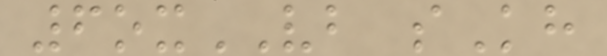6oxVB sKh
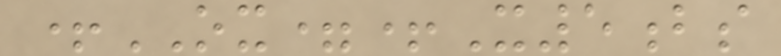+OX=+X5bs
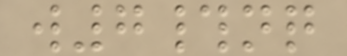w7#nq
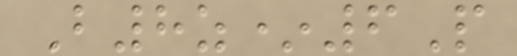B8z*6P
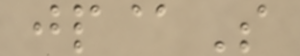jp@S
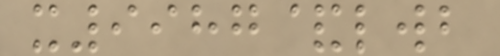x9987&lwb
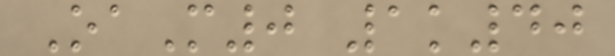OaM0 1k40
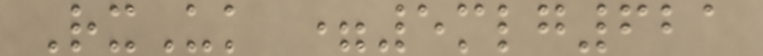RxUk =5mlg621
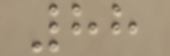88
